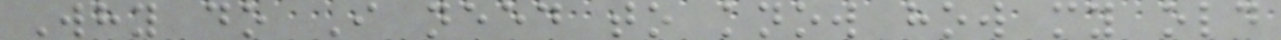Why do I need to know how my old
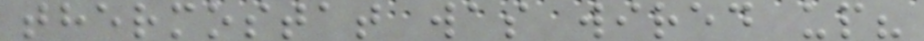thermostat was wired up?
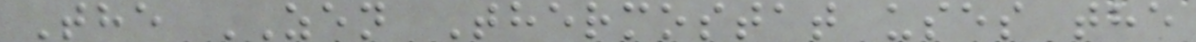The ZEN Thermostat uses the
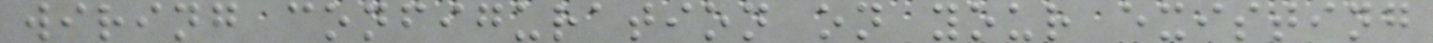wiring configuration on your existing
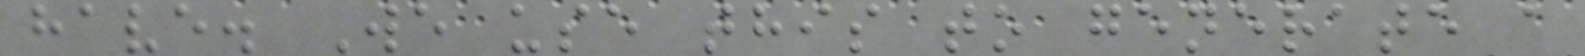have. We use this to generate a
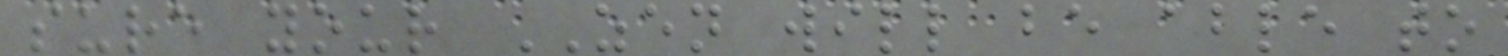sure your ZEN will be able to
